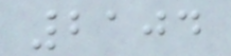2104
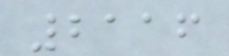2116
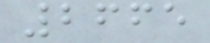2665
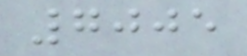7005
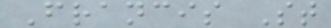Francis St
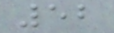52
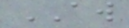AW
